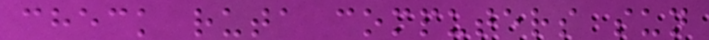check ruta computers sun
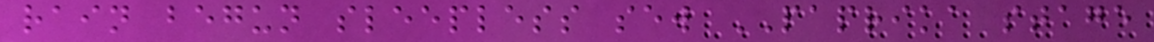rain begun sleepless sew PAPRIKA stage
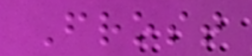Frost
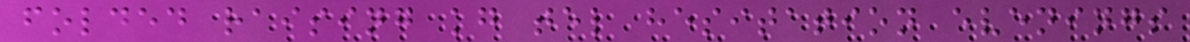folded raising kg tel hesitation evenings
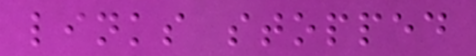links stopped
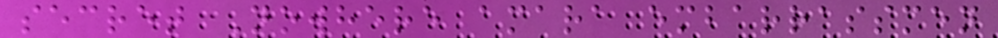secret Nowhere amara embarrassmen
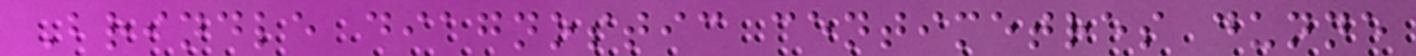Brindle diagnostic centimetres dunne
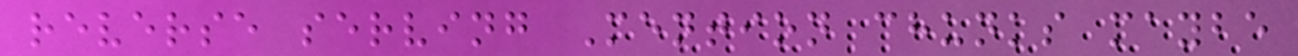reverse serving Mention chunks maybe
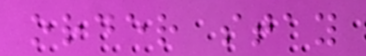order stay
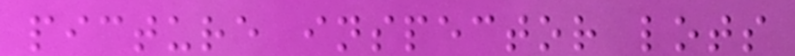picture inspector lots
